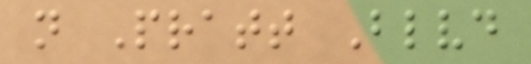n Pratt Blvd
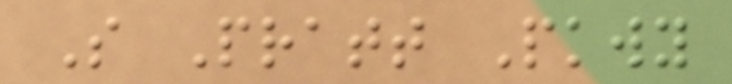S Pratt Pkwy
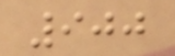900
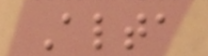Alta
